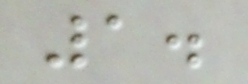1.
